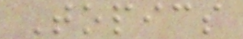Topics
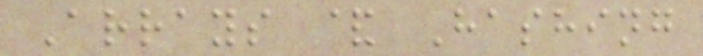Arrays & Hashing
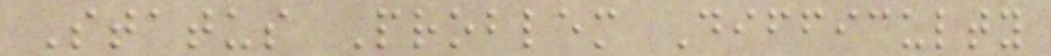Status Problem Difficulty
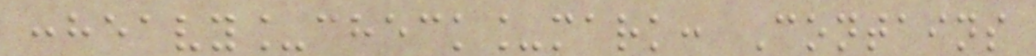:heavy_check_mark: Contains
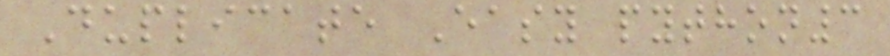Duplicate Easy python3
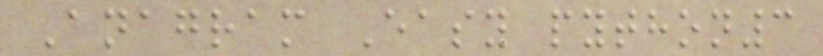Anagram Easy python3
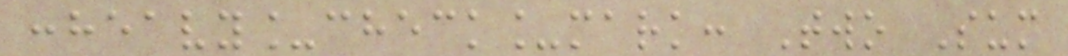:heavy_check_mark: Two Sum
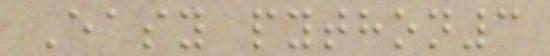Easy python3
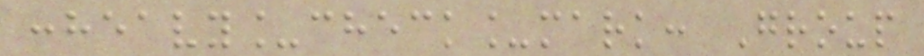:heavy_check_mark: Group
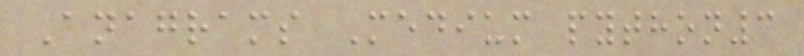Anagrams Medium python3
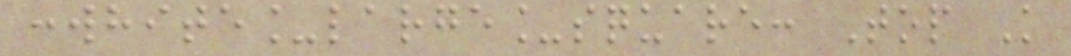:white_large_square: Top K
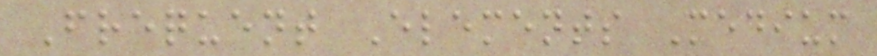Frequent Elements Medium
